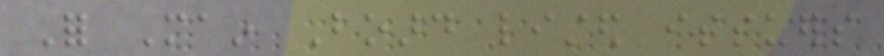For Main Board listed issuers
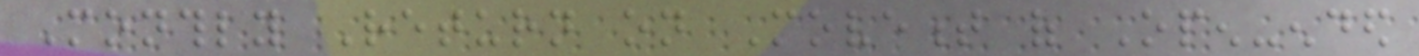Monthly Return on Movement of Open-ended
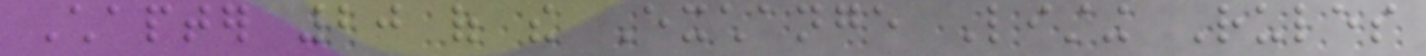Chapter 20 of the Exchange Listing Rules
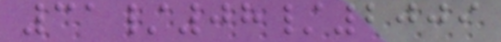31/08/2009
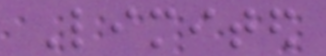Limited
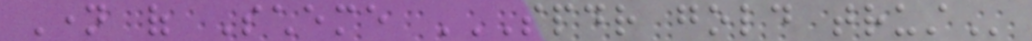Name of Scheme SPDR GOLD TRUST
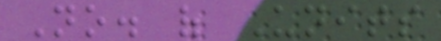No. of Units
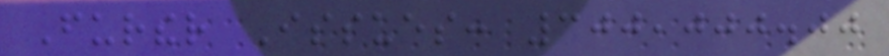Further Issues: 300,000.00
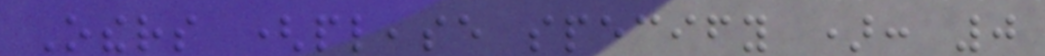Others (please specify ): 0
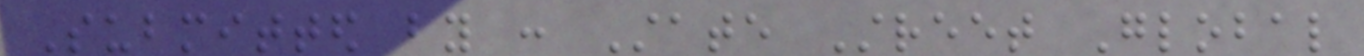Submitted by : State Street Global
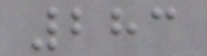283
